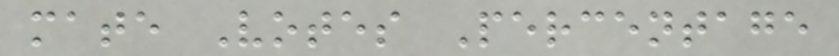mate Votes Percentage
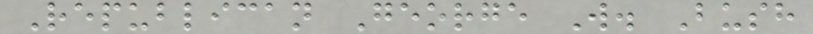Republican George W. Bush
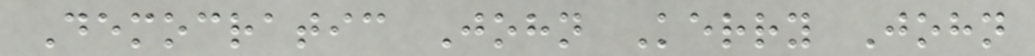Democratic John Kerry John
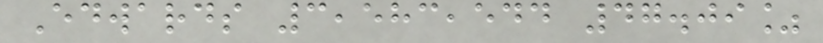Edwards 3,583,544 47.09%
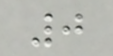0
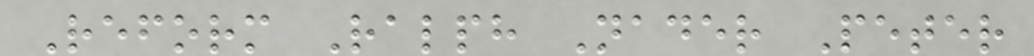Reform Ralph Nader Peter
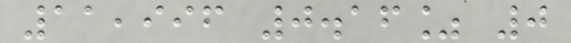11,996 0.16% 0
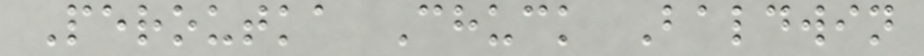Peroutka Chuck Baldwin
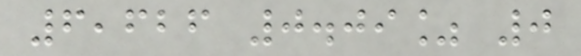6,626 0.09% 0
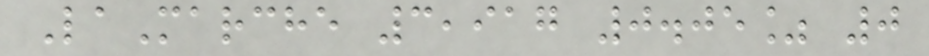LaMarche 3,917 0.05% 0
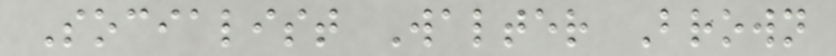Socialist Walter Brown
